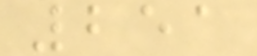251
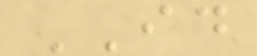ID
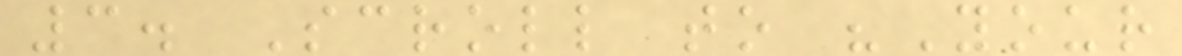3. Scroll to "Your
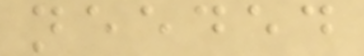needed
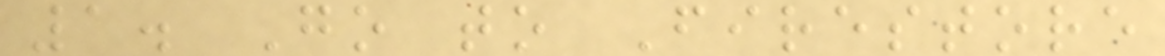1. Go to Firestore
